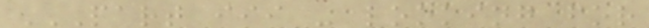PART III - LOOKING FOR
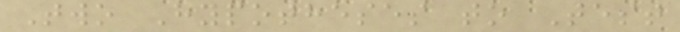Two Hypotheses to Test
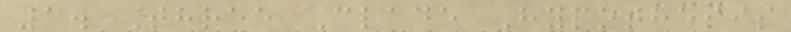1. Three Clade Hypothesis
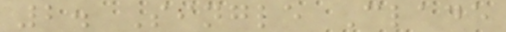2. Single Clade
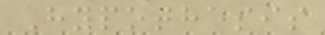Hypothesis
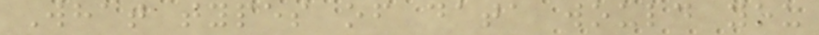What types of data would you
